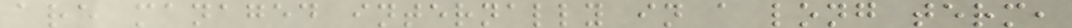are managed internally in a long term,
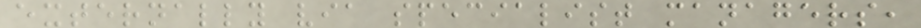externally via specialist managers,
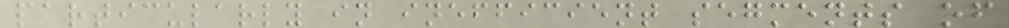particularly in inefficient segments of
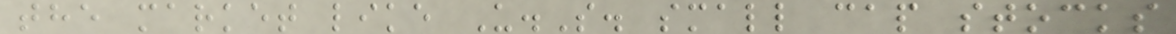the market like U.S. small cap stocks
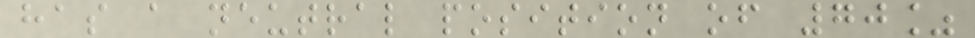has a neutral position of 70%
